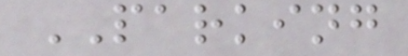PARKING
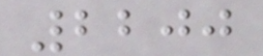2200
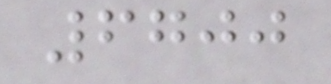6700
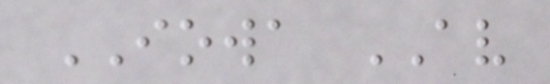IOWA AV
